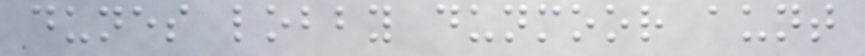dunes lobby dunmoor aunt
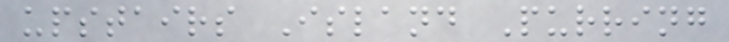upstairs Island Purring
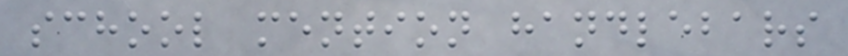school mention handlebars
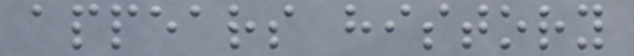appears history
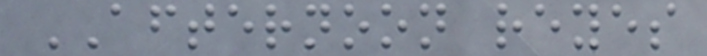AFTERNOON reyes
